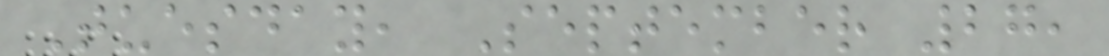Tuesday, September 27,
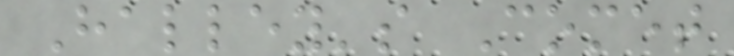Halley's Comet
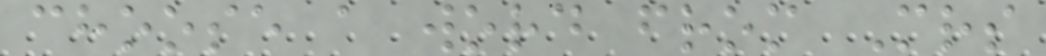choose a word from Mrs
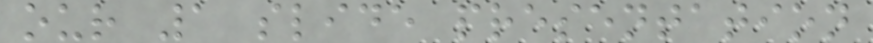our 1 slide presentation
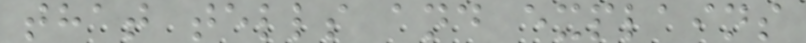that tells and explains
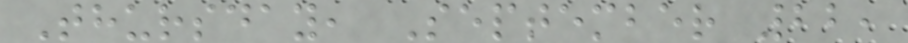Thursday, September 22,
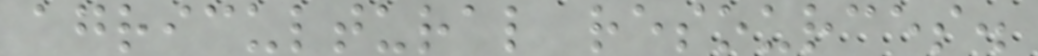agricultural resources.
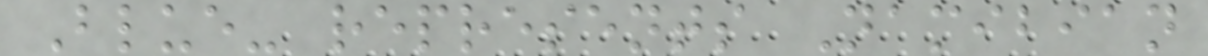Blue- represents Namibian
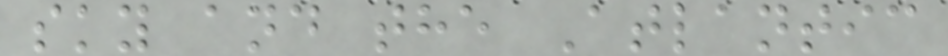sky and the Atlantic
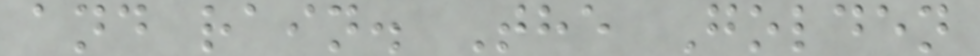and rain. The Golden
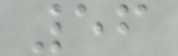56
